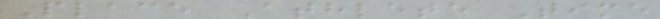Place Athlete Time
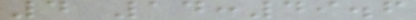4 14:49.6
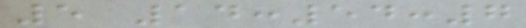5 14:54:7
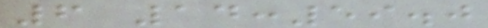6 14:59.0
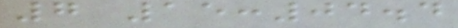7 15:04.4
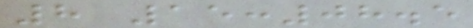8 15:08.5
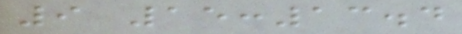9 15:13.4
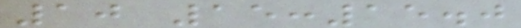10 15:15.0
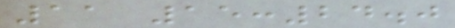11 15:24.0
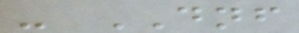- DNF
